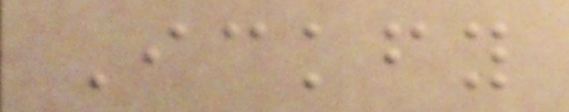Ickfy
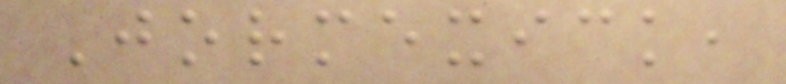Jormexick,
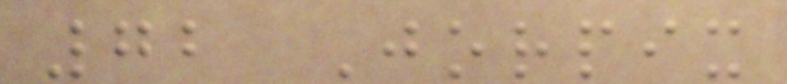72 Jorpix
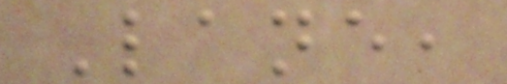Lane,
